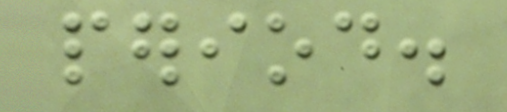period.
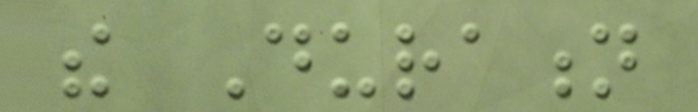the Duration
